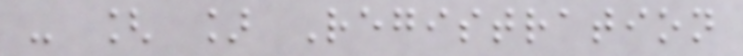- [ ] Registration
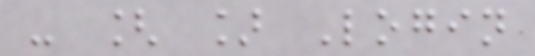- [ ] Login
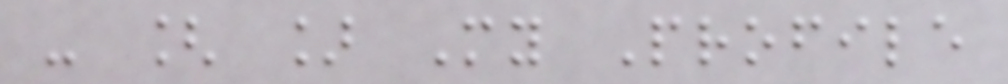- [ ] My Profile
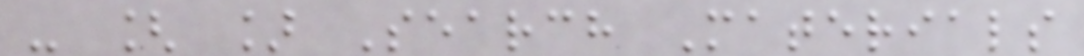- [ ] Search Materials
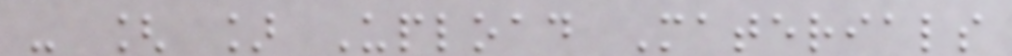- [ ] Upload Materials
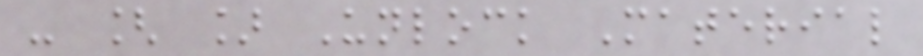- [ ] Unlock Material
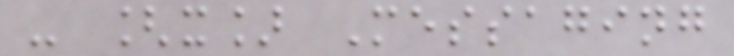- [x] Messaging
